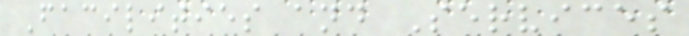Facilities and Services
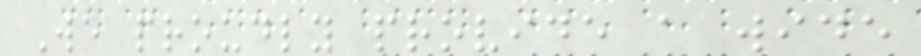We proudly provide a wide
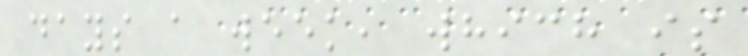days a week, which is
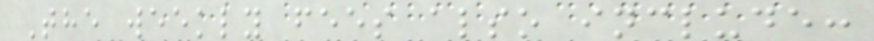The weekly fees also include:
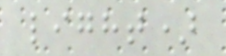light)
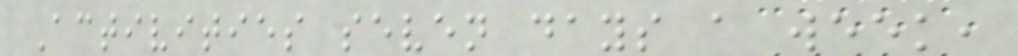Activities seven days a week,
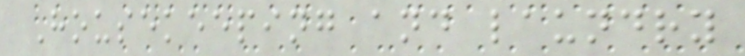Housekeeping and laundry
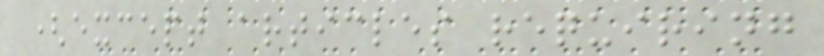(except articles requiring
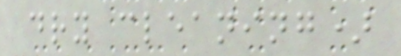dry cleaning)
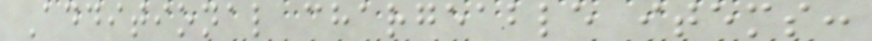Additional chargeable items:
